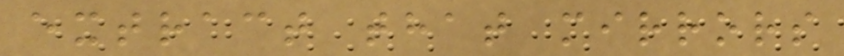extract that mirrors
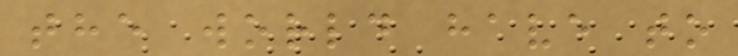the world have to
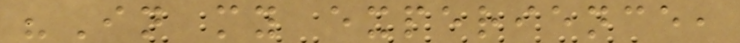"In my experience,
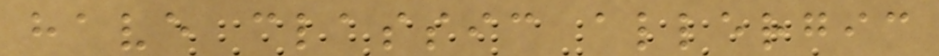have classic allergic
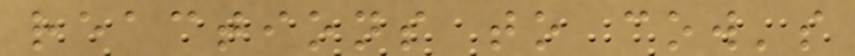reactions to cow's
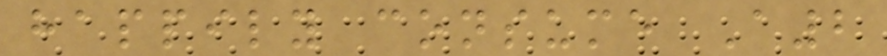happily consume A2
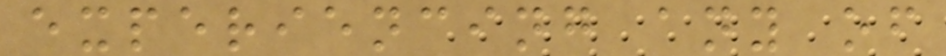experiencing any of
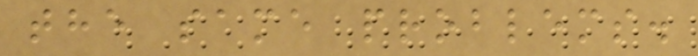the same problems.
